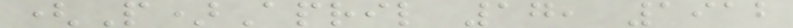(P)April 17, 1912
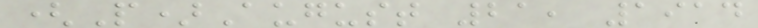(P)August 21, 1914
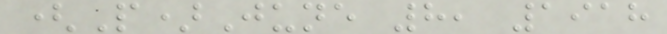(P)June 8, 1918
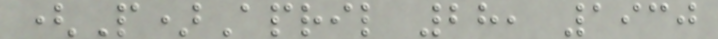(P)April 28, 1930
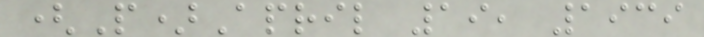(P)April 19, 1939
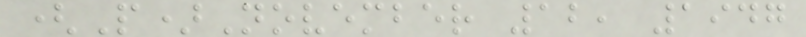(P)November 12, 1947
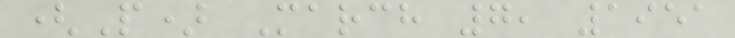(P) March 7, 1951
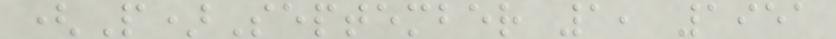(P)September 1, 1951
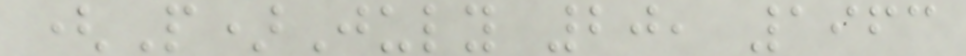(P)July 20, 1963
